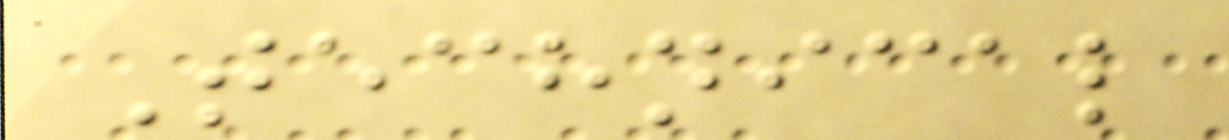Technical
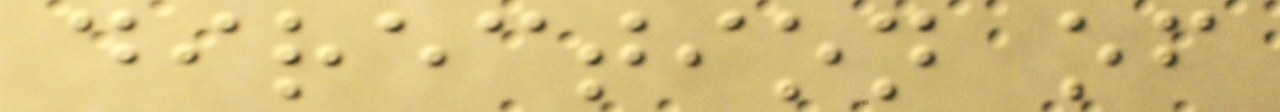direction of
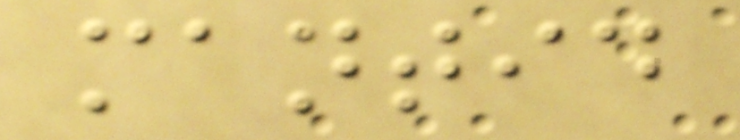mantid
